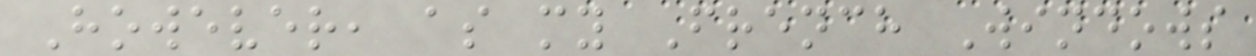However, as my French Windows
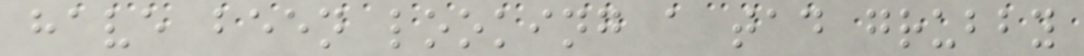have been looking a tad grubby
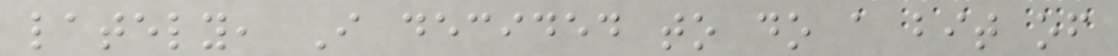lately, I decided to do a bit of
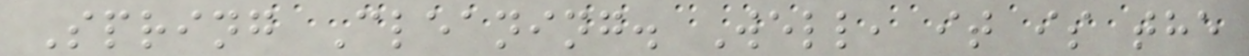Spring Cleaning. Well, it is the
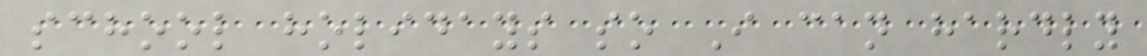school holidays so I can hardly
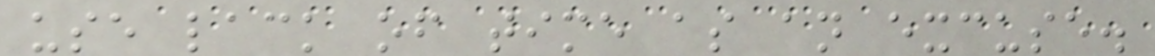use lack of time as an excuse.
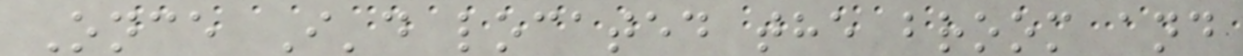Once I'd located the broom and
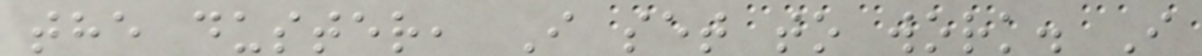the duster, I set to work. I
